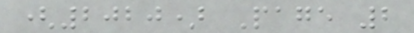(2020) Page 2
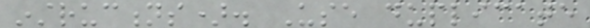instructions). Use duplicate
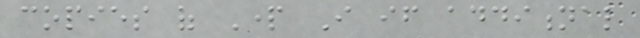copies of Part I if additional
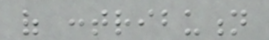of contribution
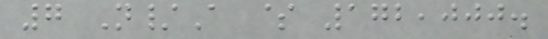7 N/A $ 172,000.
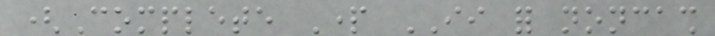(Complete Part II for noncash
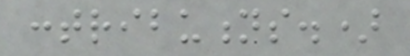contributions.)
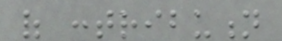of contribution
